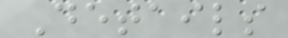Details
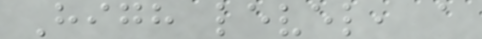High level, a
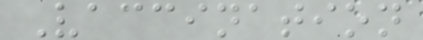Vaccination
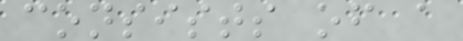consists of a
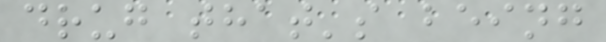drug that's being
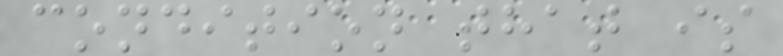condition that is
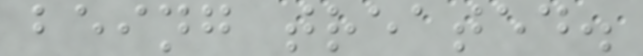being treated.
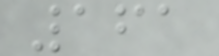161
